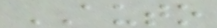AUTO
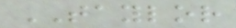TAYLOR
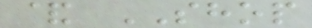& SHOP
